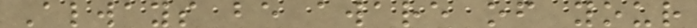Always be aware of your
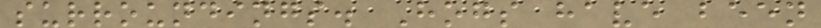surroundings. Hogs have been
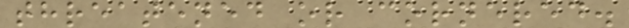threatened or cornered.
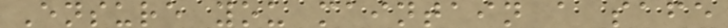Ensure you maintain a safe
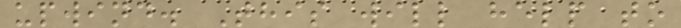upwind. This will help to
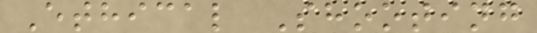Ethical Shooting
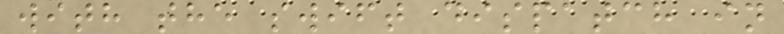with the swift dispatch in
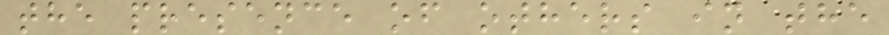the presence of others in the
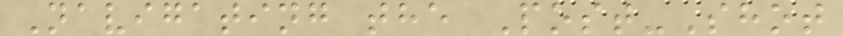Navigating the Post-Shot
